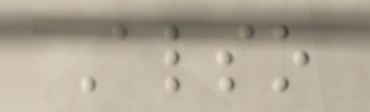Also
